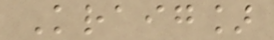Kraig]
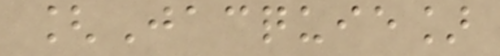[Jacquie]
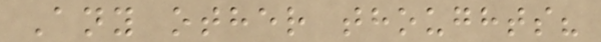Any other thoughts?
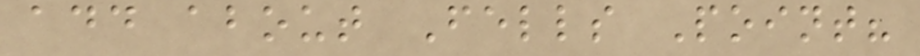add about Fells Point?
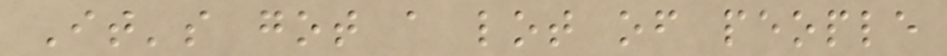It's got a lot of people
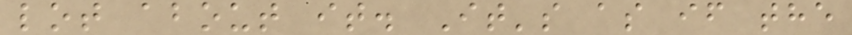lot about it. It's as if the
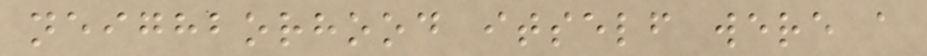neighborhood itself were a
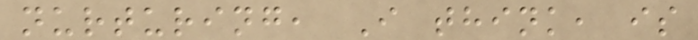nurturing, I think, is
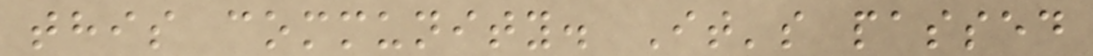this community. It's passed
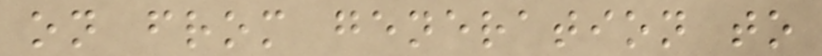on from generation to
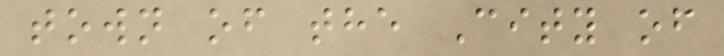town of the City of
